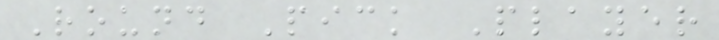Round Pick Player
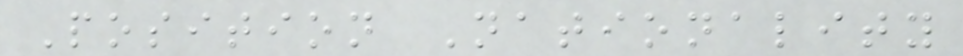Position Nationality
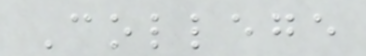College
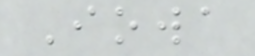Iowa
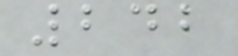242
